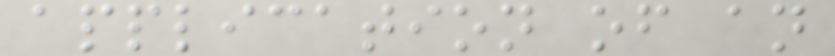application of an
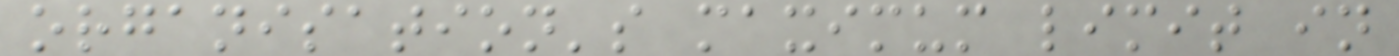organisation's maximum limit in
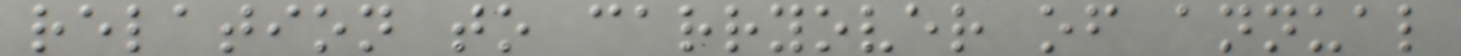relation to carryover of annual
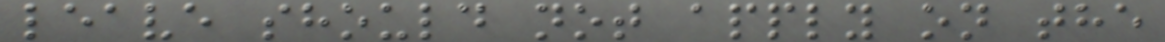leave should not apply on the
